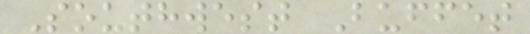Southwest Buffet
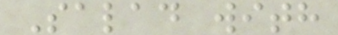Salad with
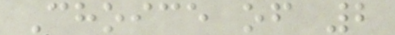Choice of 2
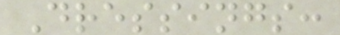Dressings:
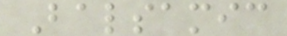Balsamic
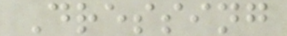Dressing
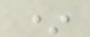*
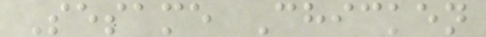Sesame Chicken
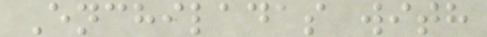Enchiladas with
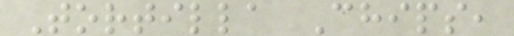Tortilla Chips,
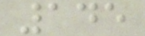145
